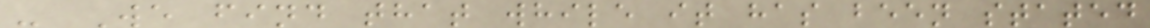- We find that while it has been stated
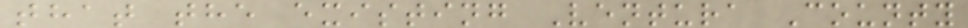that the existing Ventura County
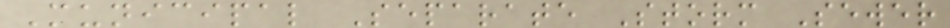Municipal Separate Storm Sewer
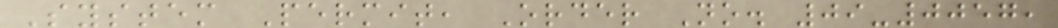System Permit, Order No. 09-0057,
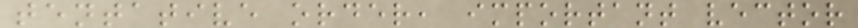tentative order, important vector
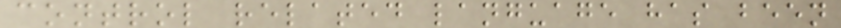control related language has been
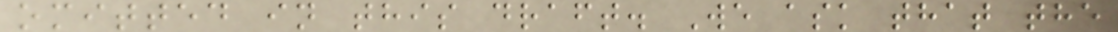omitted in this draft. We ask that the
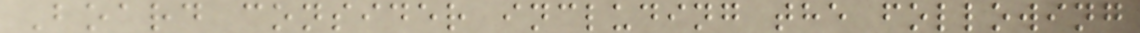Board consider including the following
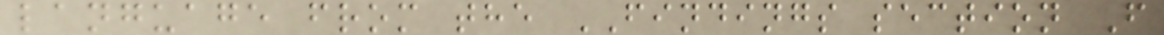language from the FINDINGS section F
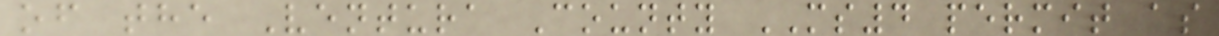of the Ventura County MS4 permit as
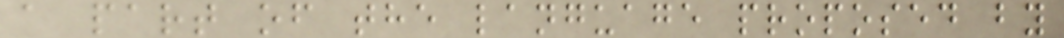a part of the language proposed by
